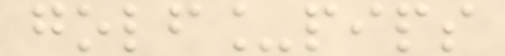golf_pips
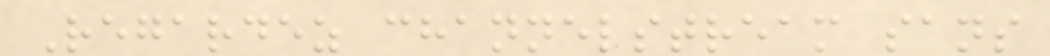Regardez channelstream sans
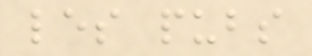les pubs
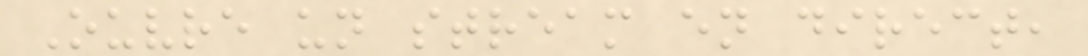Ouvre un stream en direct,
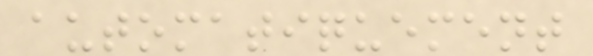automatiquement
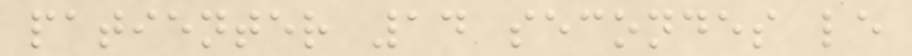patienter 14 secondes le
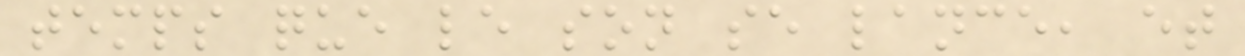temps que le son se lance, et
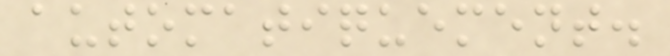automatiquement.
